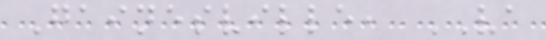Gainesville, VA
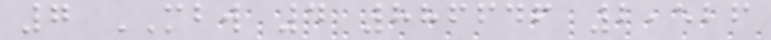7 MBW 4 886646 2,526
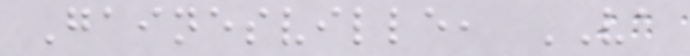Gainesville, VA
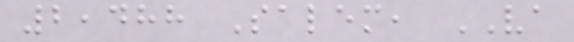2,488 Salem, VA
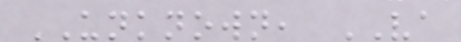UNKNOWN, VA
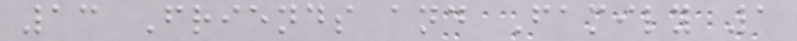13 Friends and Family 1
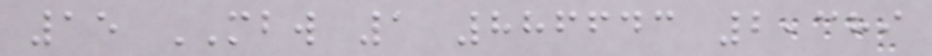15 MBW 1 886643 2,389
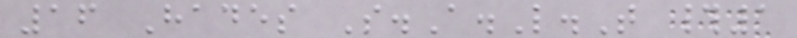16 Hades S.A.L.T #1
